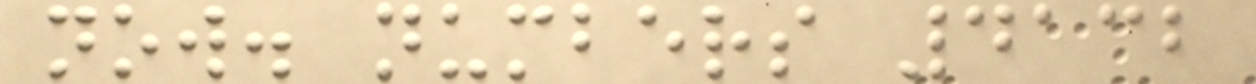now. numbers 4132
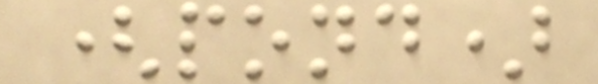(pond)
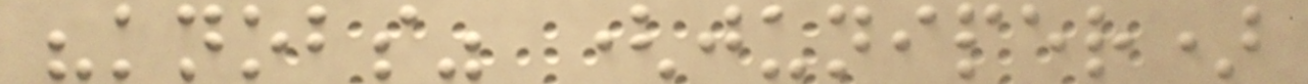"knobs" (juniper)
